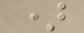)
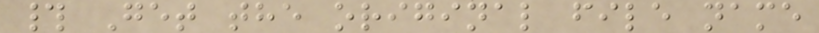# Get the original file name
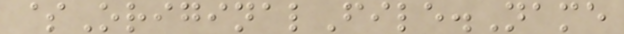$OriginalFile.Name
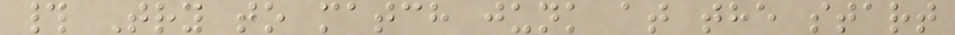# Try to match junk at the start
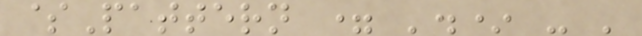$Pattern = '.* - '
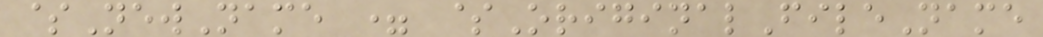$NewName = $OriginalFileName
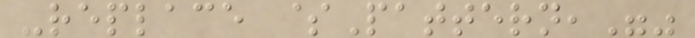-replace $Pattern,""
